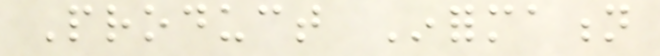Product Information
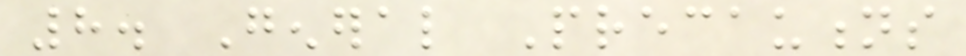8. General Precautions
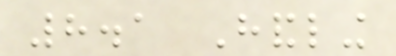8.1 Handling
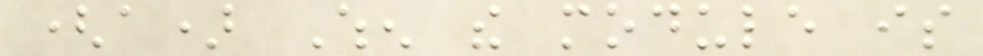(a) When the module is
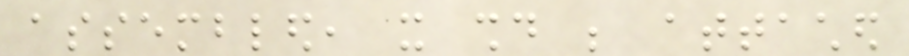assembled, it should be attached
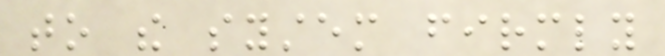to the system firmly
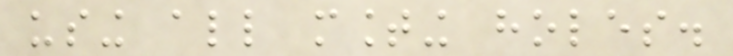using all mounting holes.
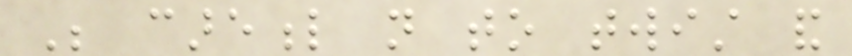Be careful not to twist and
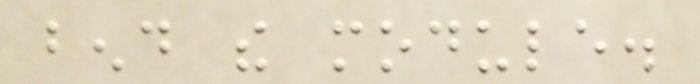bend the module.
